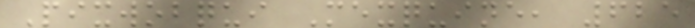Pixwobqui Mexquine, 625
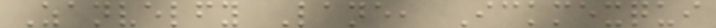Zanvelfy Lane, Ickmexqui
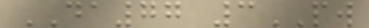DA77 3PW
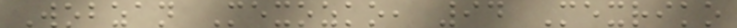Wobzan Mexozko, 94 Mexriko
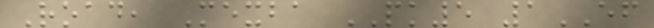Road, Mexba PK5 1EF
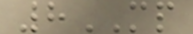8MP
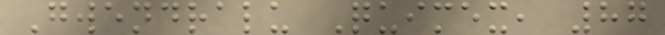Gwendralu Quimex, 87
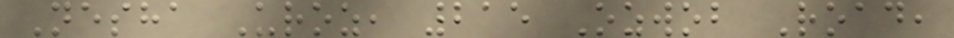Nesha Uroz, 215 Ozwob Road,
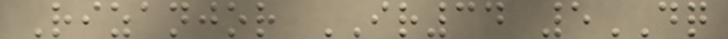Rizanjor IR34 5DQ
